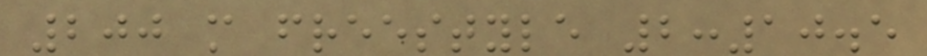200 m freestyle 2:10.5
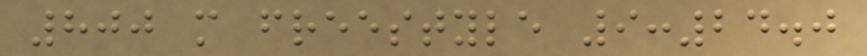800 m freestyle 9:24.0
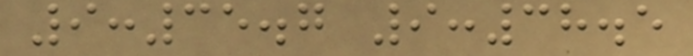9:35.7 9:38.5
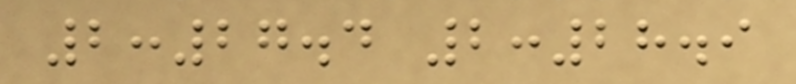2:27.4 2:28.9
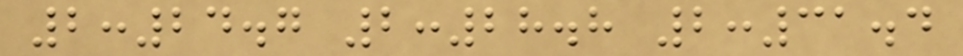2:24.7 2:28.8 2:31.4
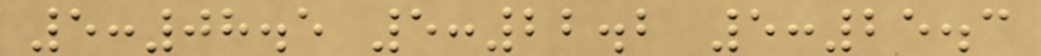5:08.5 5:22.2 5:25.3
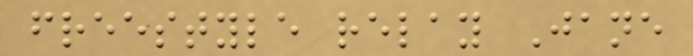freestyle relay Jane
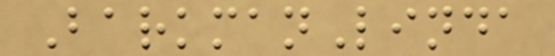BarkmanLinda
